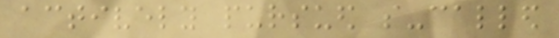actively pursued so-called
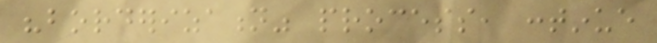"borderization" process, continue
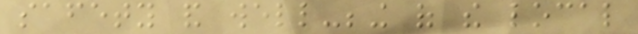safety and well-being of the local
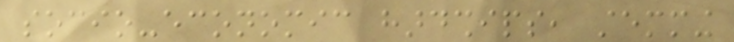socio-economic hardships, stemming
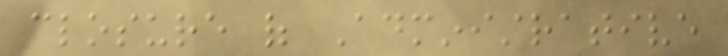closure of Administrative
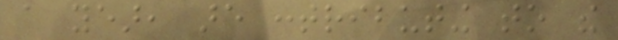a year, are contributing to the
